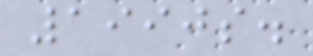1990s.
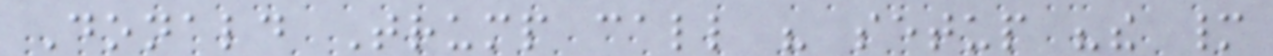Donald Trump call his setup "the many
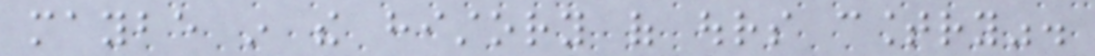maybe in the history of ours country".
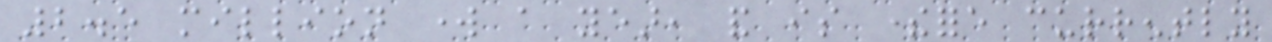2.5 million work a year, and is therefore currently
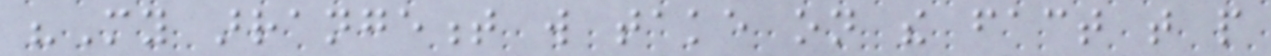"My arrangement will take on the fact that people
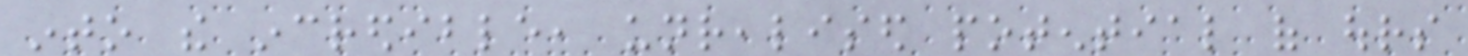into the incredible, unrealised potential of ours
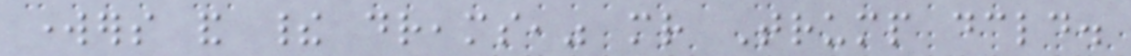workers and their dreams," mr Trump declared.
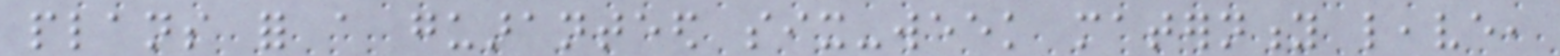plans for a guaranteed six-week maternity leave,
